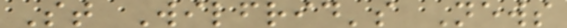St Wilfrid's News
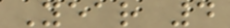Year 4
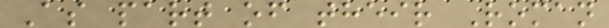As part of their Roman
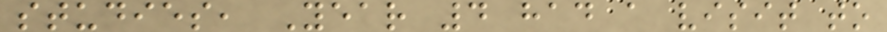studies, Year 4 had a visit to
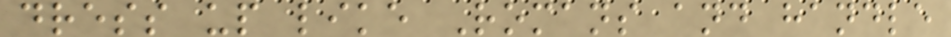dress up like Romans and handle
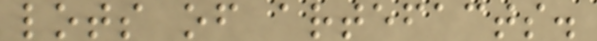lots of artefacts.
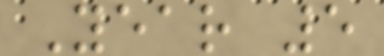Year 5
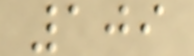109
